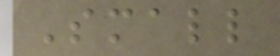Small
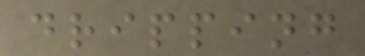dripping
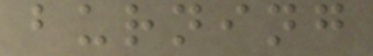burning
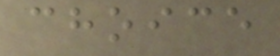choice
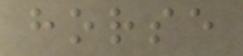horse
